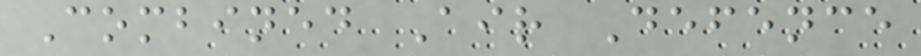Combined Air Defence
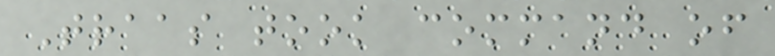Traas took command of
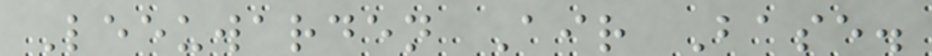Leeuwarden Air Base.
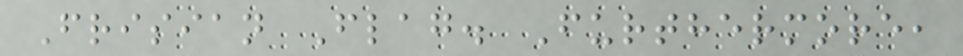Frisian Flag. Furthermore,
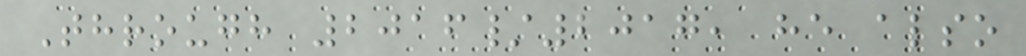Through 2016/2017, he also
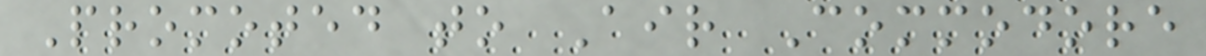Promoted to Air Commodore
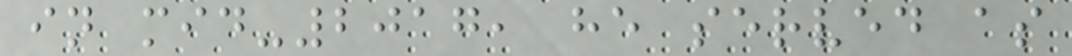in mid-2017, he served as
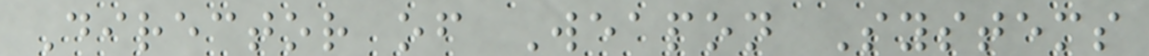Director of Weapon Systems
